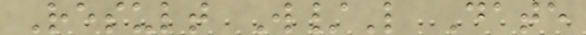Result W/L Date
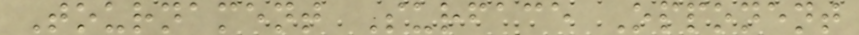Tournament Surface Opponent
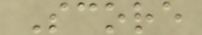Score
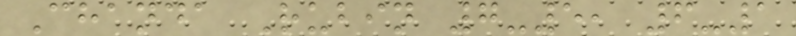Chanda Rubin 7-5, 6-1
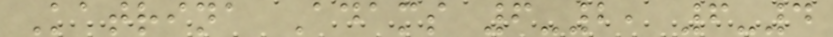Katrina Adams 6-2, 6-4
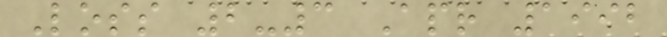Loss 2-3 Apr 1992
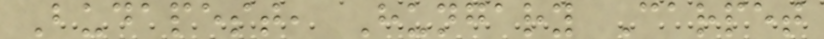Budapest, Hungary Carpet
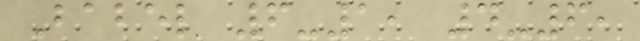Babel 6-1, 4-6,
